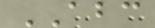ABC
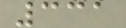331
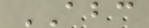ABC
